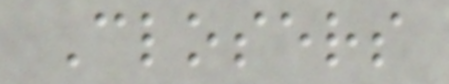Closers
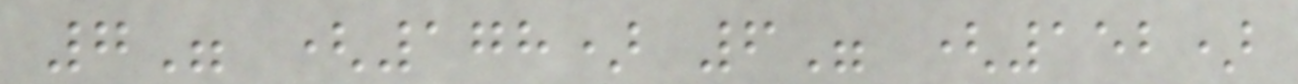7" (178) 6" (152)
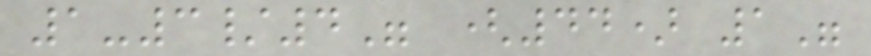1-3/4" (44) 1"
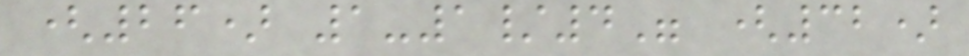(26) 1-1/4" (32)
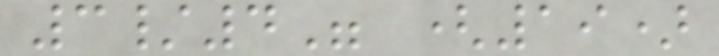3/4" (19)
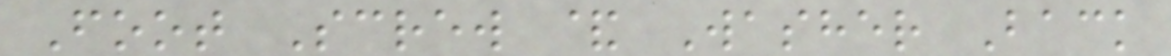Foot Screw & Washer Back
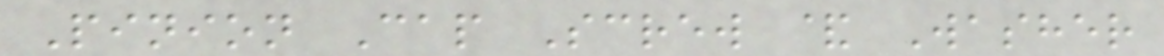Pinion Cap Screw & Washer
